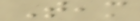Team
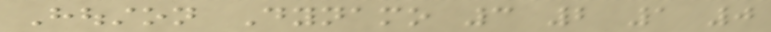Houston Dynamo 3 2 1 0
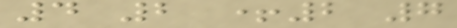4 2 +2 7
